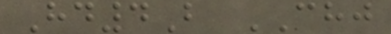Hd4B CHJ
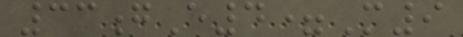33gE4=M9
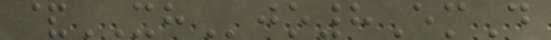&XHjo8EmD
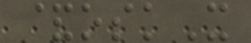&oskX
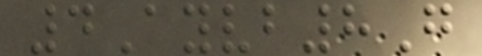4Ayvb8G
